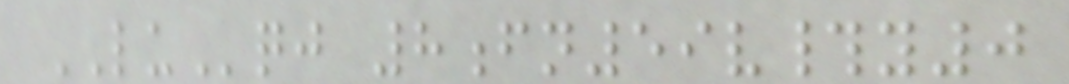LUqj 8fn59v#y0
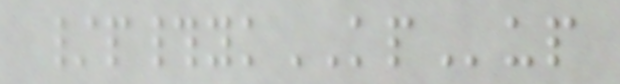/p#ykKPup
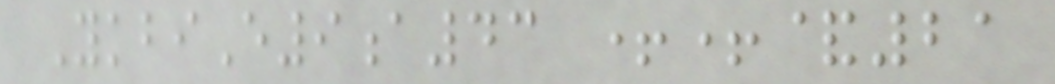YkbiE9a43 ++&21
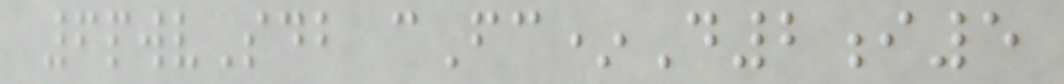6pwvSdb cFc*D2i5
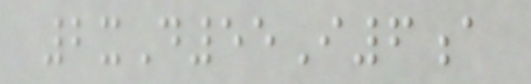2xD55I6a
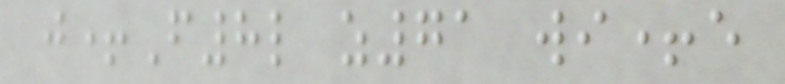j+F8l z71 wi+e
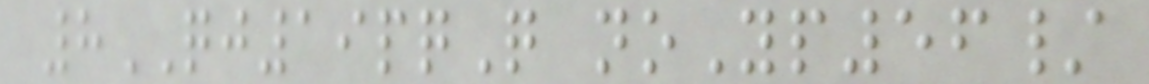8QJ19pqQ noYp56/
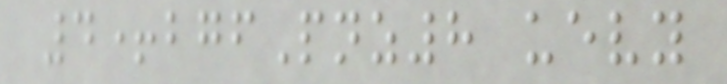4+bgfPnz8 uevy
